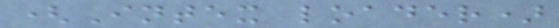(Intex loader)
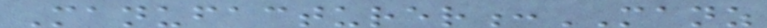Manufacturer:MANZ
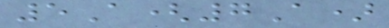5A(7A)
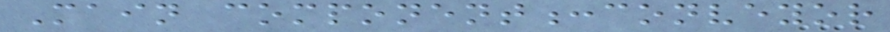Main component:conveyor
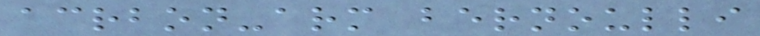acrbon-arm bernoulli
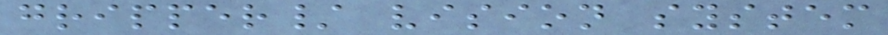gripper/ vision system
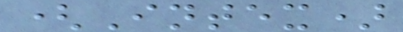(Intex)
